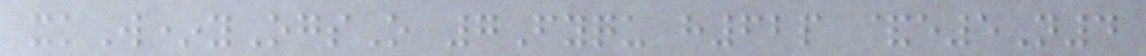xkW*yOgsO 7Fyqu h62p &e5N4
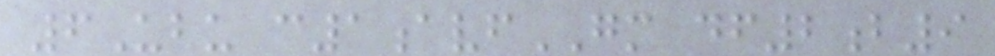6Ubu c1avfGM df2b9
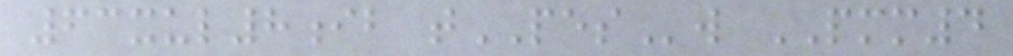63xul8ib tPESw PMM4
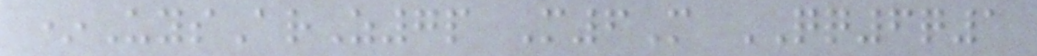*UysArZ7p M6M QQ6q1
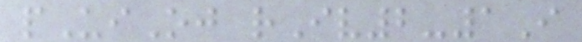pUiOj rIv2-1I
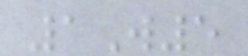1W5
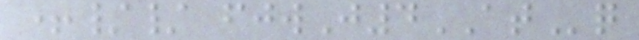+// fjwJ4ATq
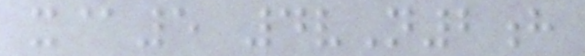x@5 4vN2h
